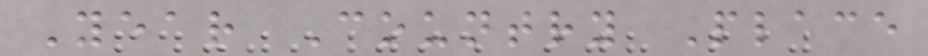Year Country Place
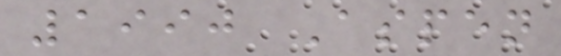1990 Aspen
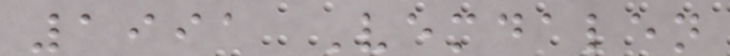1991 Vemdalen
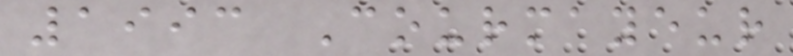1993 Courmayeur
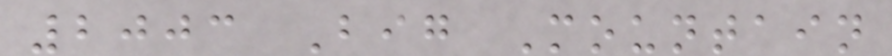2003 Big Mountain
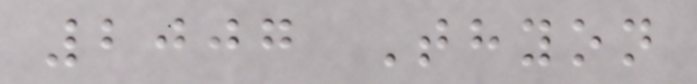2007 Thyon
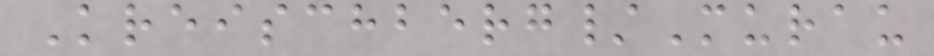Kreischberg/Murau
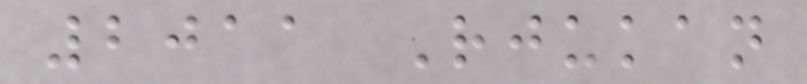2011 Rjukan
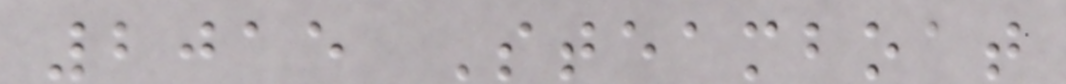2015 Steamboat
